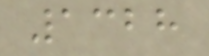1328
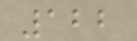122
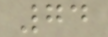74
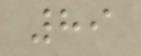89
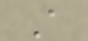A
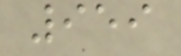959
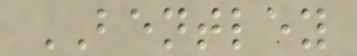BENTLEY
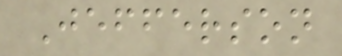Jefferson
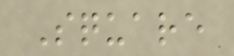Square
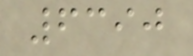6390
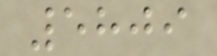5809
